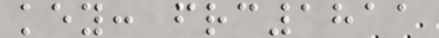key: frc1811
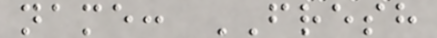name: FRESH
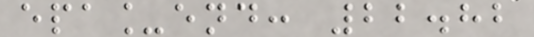epa_end: 22.82
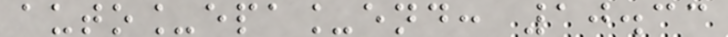auto_epa_end: 10.33
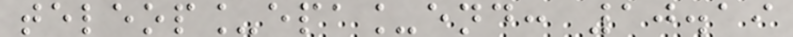teleop_epa_end: 10.19
